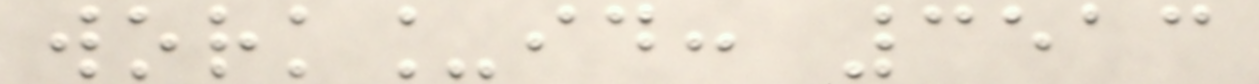work_id: 3513
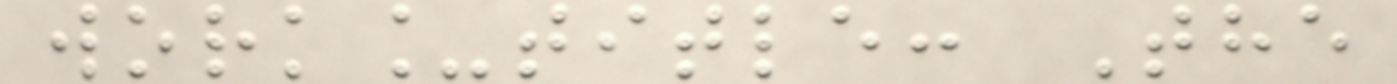work_title: The
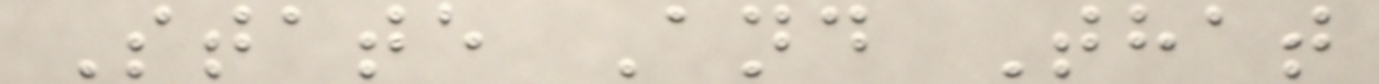State And That
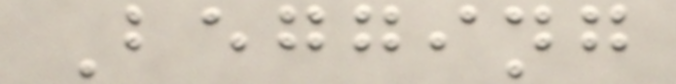Begging
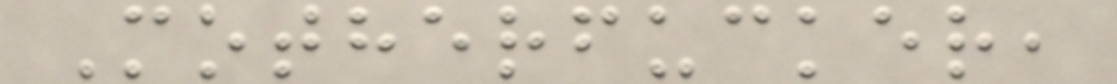Motherfucker,
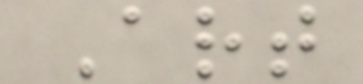Art
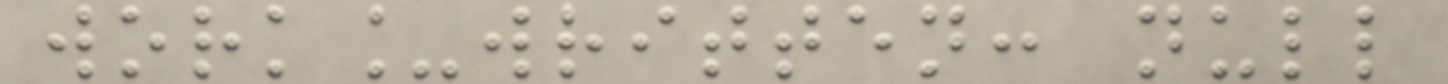work_written: null
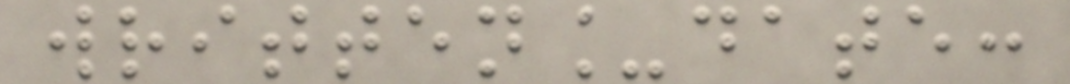written_date:
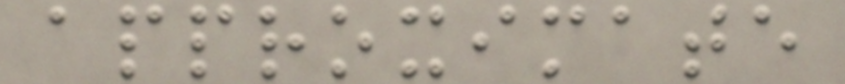approximate
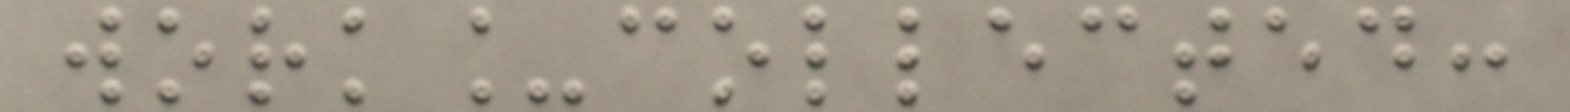work_collected:
